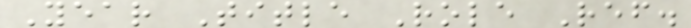Year Title Role Ref.
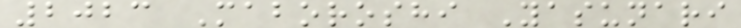2023 Maboroshi Yasunari
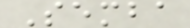Semba
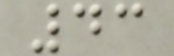43
